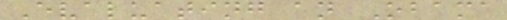Evaluating an Obama
